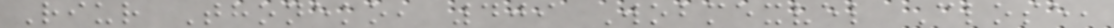Riur Thoneko, 409 Wobmexvel Close,
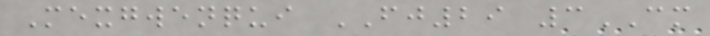Mexgwenqui FJ29 3CM
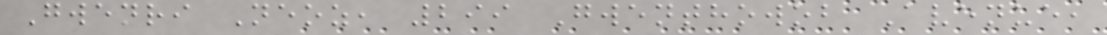Gwenri Neoz, 299 Gwenthowob Avenue,
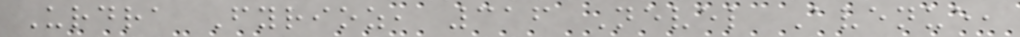Urdra Fyrioz, 316 Nevel Avenue,
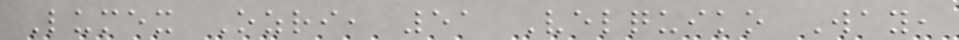Lumex Ozri, 51 Velquiko Way,
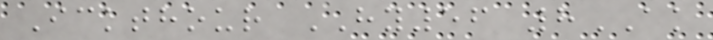Ickthour HY56 8AK
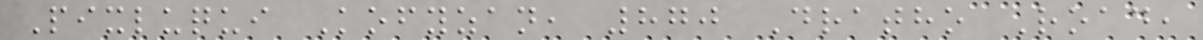Pixluqui Kofyzan, 870 Dratho Road,
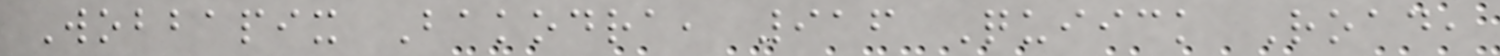Wobbapix Bakodra, 916 Quiick Road,
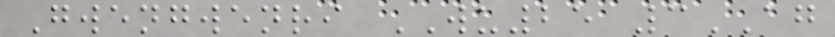Gwengwenri WU25 3AG
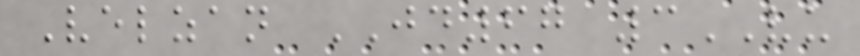Velzan JD67 3VU
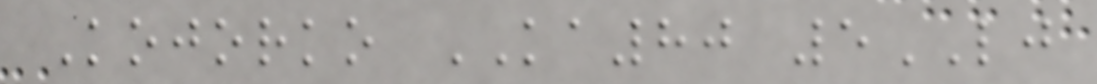Kojorko KA80 5LJ
